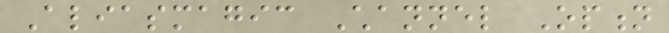Aliasmagic Channel Option
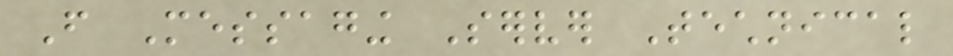From Messaging Server Technical
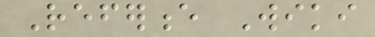Reference Wiki
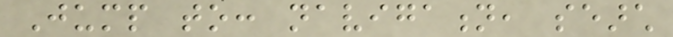Jump to: navigation, search
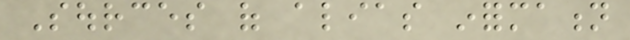Sources of alias information
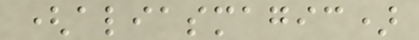(aliasmagic)
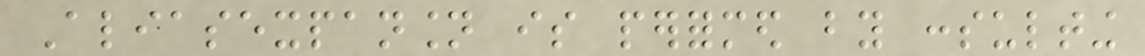Aliasexpansion is performed by consulting
